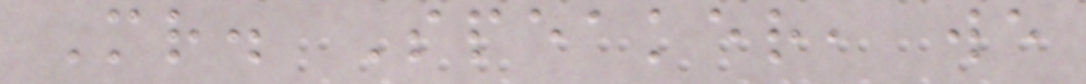Mr. Speaker, we
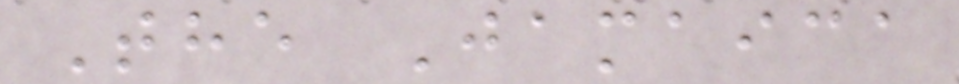The Jamaica
